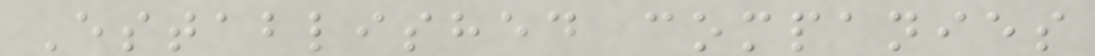Established companies
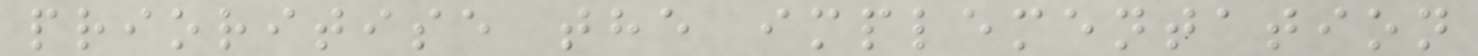prioritise the implementation
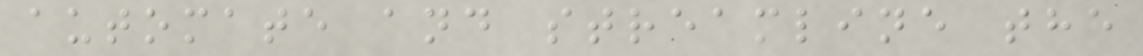automate and streamline the
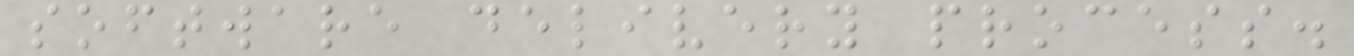software delivery process.
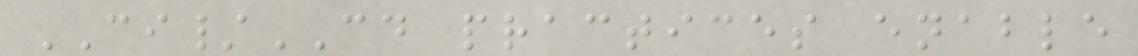CI/CD practices enable
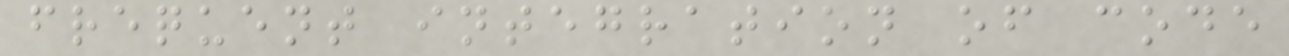frequent integration of code
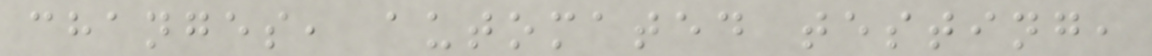changes, automated testing,
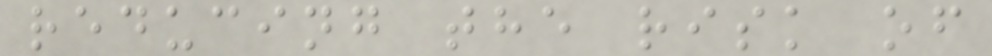reducing the risk of
